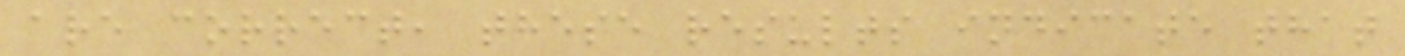are correct, these results indicate that
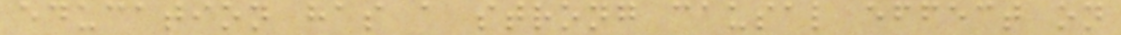education has a strong causal effect on
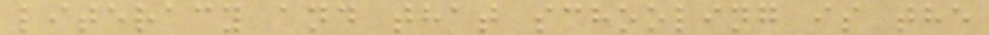literacy and that schooling is the
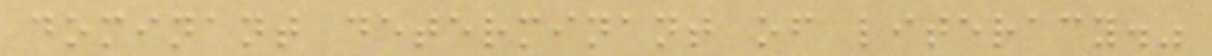dominant determinant of literacy."
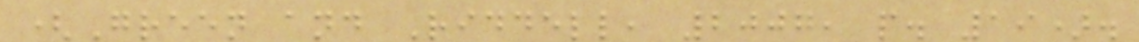(Green and Riddell, 2007, p. 19).
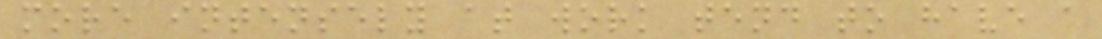more intensely at work tend to have a
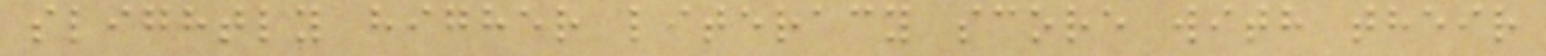slightly higher literacy score with their
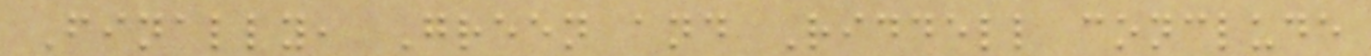Finally, Green and Riddell conclude
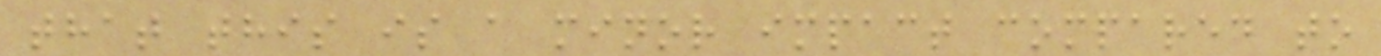that this is a minor impact compared to
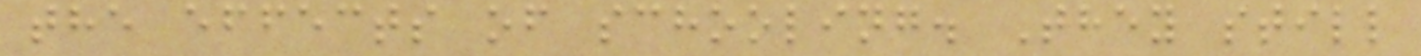the effects of schooling. They still
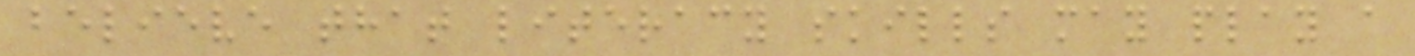believe that literacy skills may play a
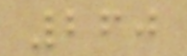260
